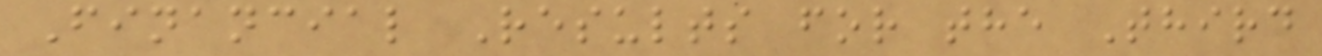Financial Results for the Third
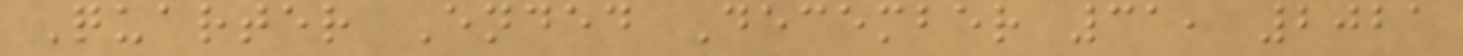Quarter Ended December 31, 2021
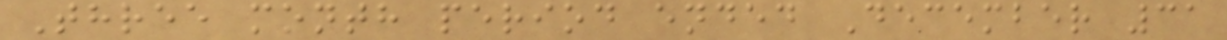Three month period ended December 31
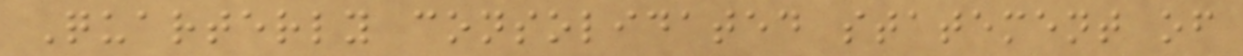Quarterly consolidated statement of
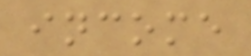income
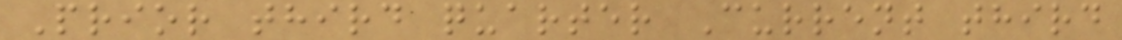Prior third quarter Current third
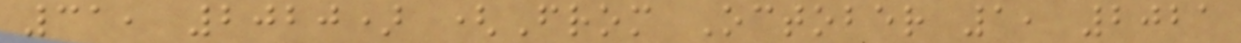31, 2020) (From October 1, 2021
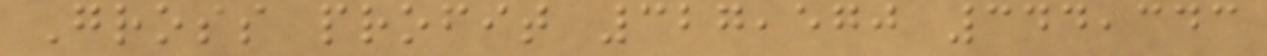Gross profit 327,570 344,343
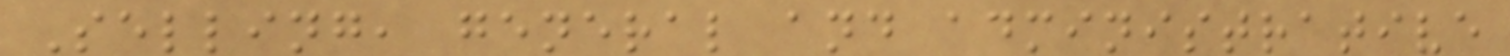Selling, general and administrative
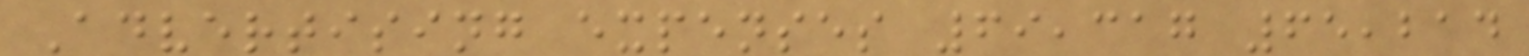Advertising expenses 69,317 65,214
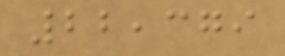22,379
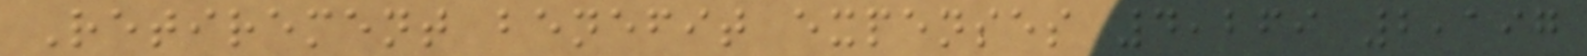Retirement benefit expenses 4,269 2,197
